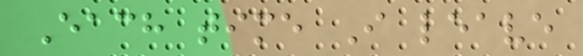Each time I leave
